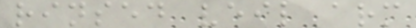rinsed veil arm
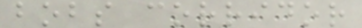bobs corridor
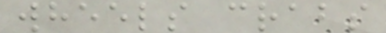wheels crabs
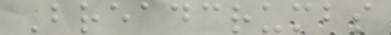Breadcrumbs
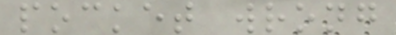pocket wrong
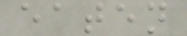eaten
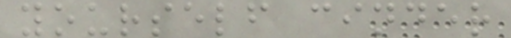yourself cinder
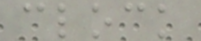clock
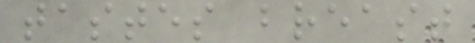tastes breast
